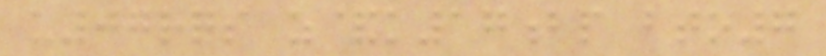u07rqs z&k17bp bto7
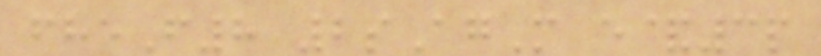fheF8 2sAgM e&3p
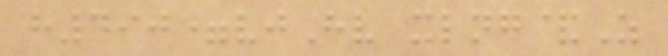h490=vjHv xlng&Z
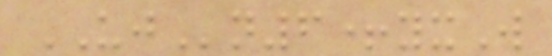UJn6+yxW
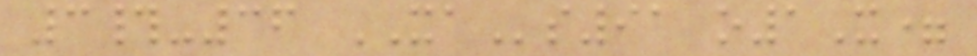3#-36 XAs91 o1X=
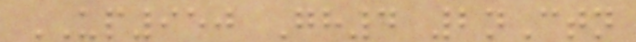UP950 Gh4 2nCtn
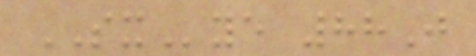SXye 88J
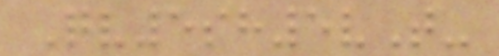Qv5sh5vT-
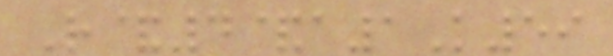R&4&a1K59
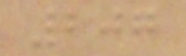207
